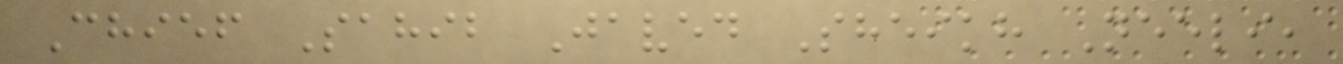Chief Sahib Javed Sheikh Neeli,
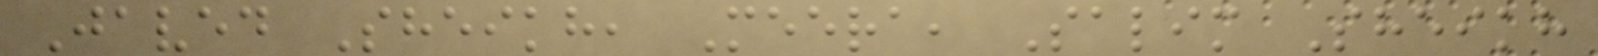Javed Sheikh, Meera, Salim Sheikh
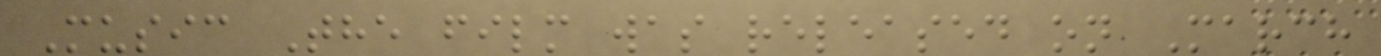Music The film was released on March
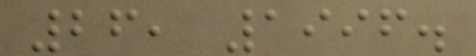26, 1996.
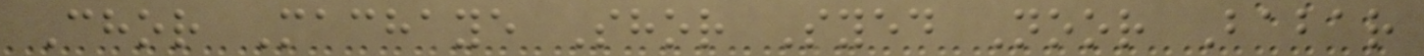Chor Machaye Shor Syed Noor Babar
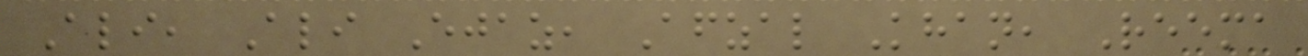Ali, Ali Ejaz, Afzal Khan, Reema
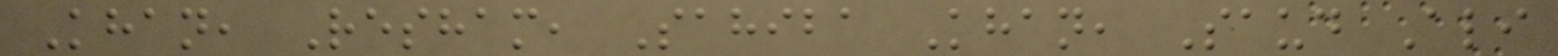Khan, Resham, Sahiba Khan, Saud Ali
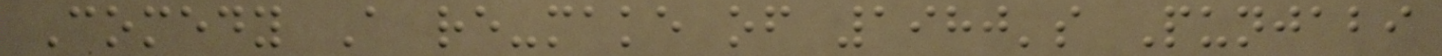Comedy A re-make of 1980's Punjabi
